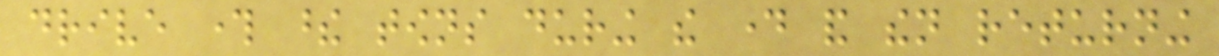drive through these towns during the day and then returning
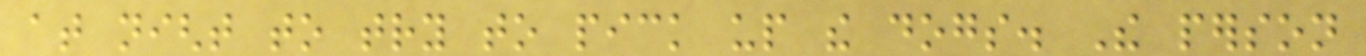at night to try to pick up the dogs. The person
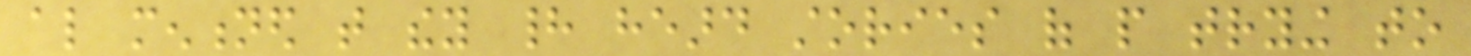also mentioned that they had heard stories of people trying to
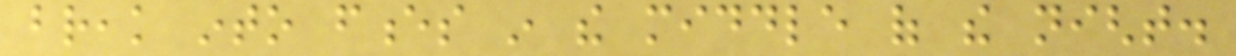break into fences in the middle of the night.
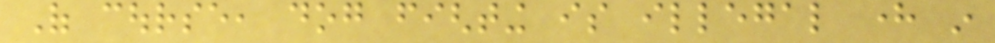Of course, dog fighting is illegal here in
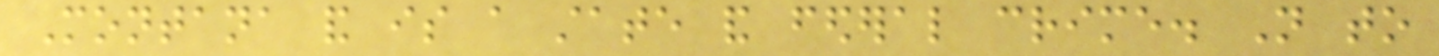Montana and is a state and federal crime. Not to
